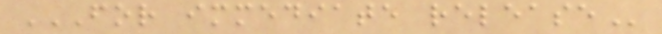FOR IMMEDIATE RELEASE
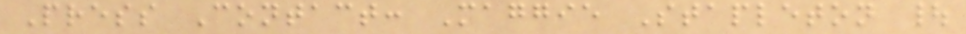Press Contact: Maggie Stapleton |
